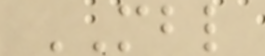MBL
